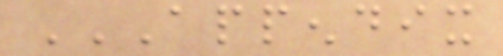APPENDIX
